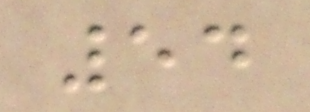54
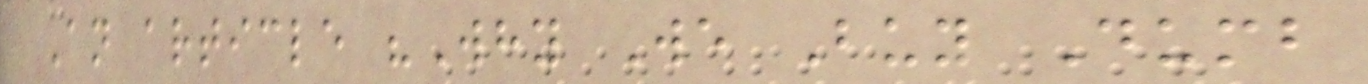An article "Why We Buy Dumb
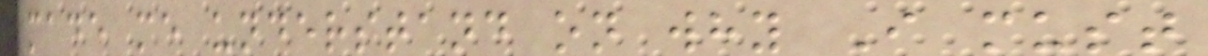made me understand on why I must
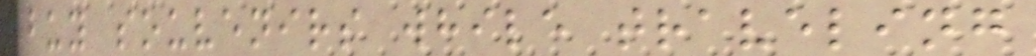buy souvenirs while traveling
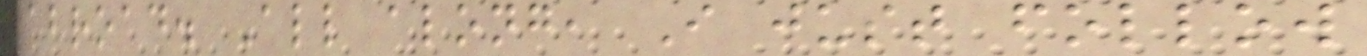abroad. All along, I just follow
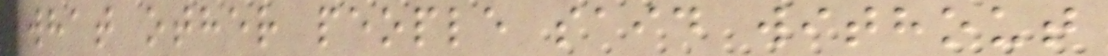what other people said without
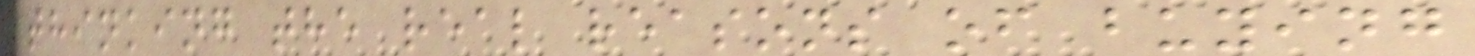thinking the real reasons of buying
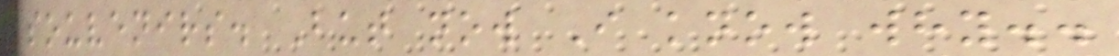souvenirs. But now I know why..
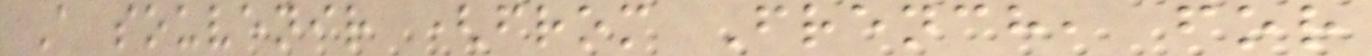A souvenir (from French, for
